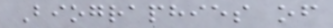Biographies of
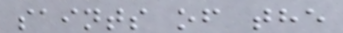saints of the
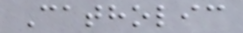Catholic
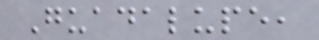Guadalupe,
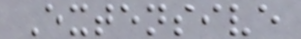Extensive
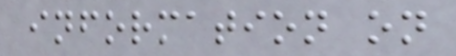information on
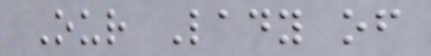Our Lady of
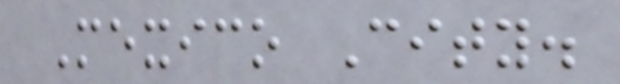Mexico City.
